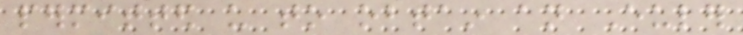permitted us to obtain an Euler
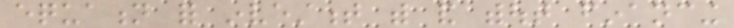equation for investment with and without financing
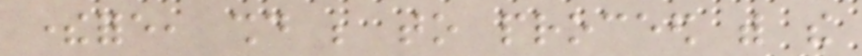therefore, should be to proceed with the
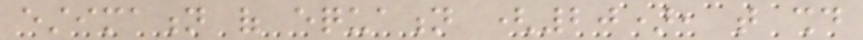estimation of equation (20), that should
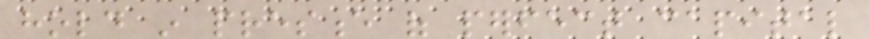hold in presence of perfect capital
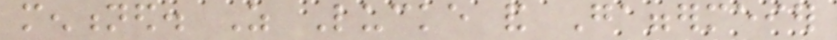mentioned. As Lucke and Gaggermeier
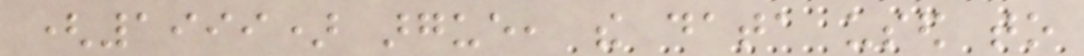(1999) argue, the data used to
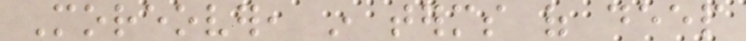Moreover, in terms of deep
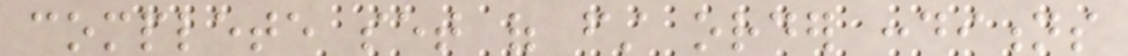complete set of first order conditions
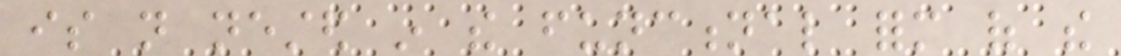is not nested in the functional form of the
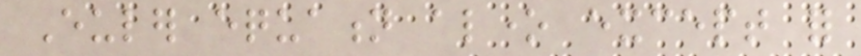Euler equation alone except for
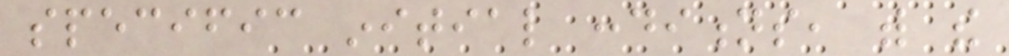specific initial conditions, with the
